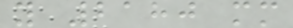y 2180 mm
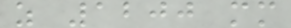z 1200 mm
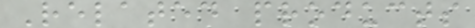Related products
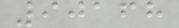90168
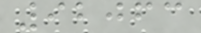92063
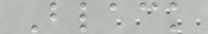Black
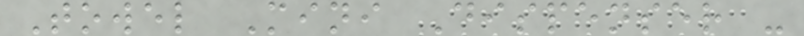Towel Mini Dispenser -
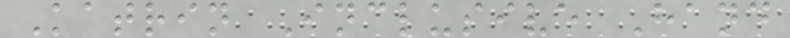Katrin Inclusive Hand
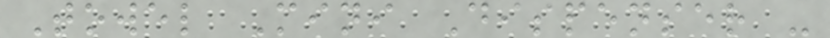Towel Mini Dispenser -
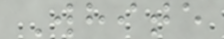White
